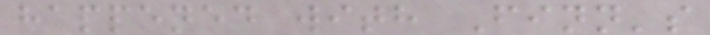happened with Finn's
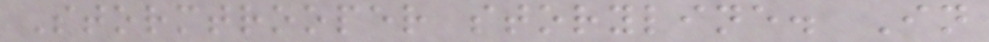Stormtrooper storyline. In
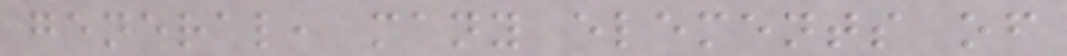general, many elements of
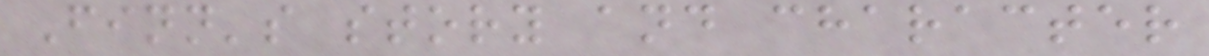Finn's story and character
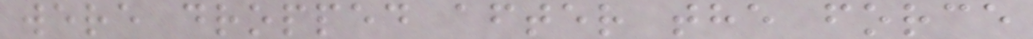were dropped after the force
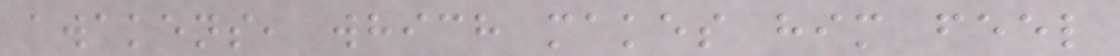awakens, which makes him feel
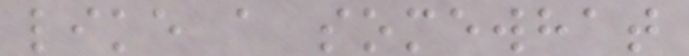like a somewhat
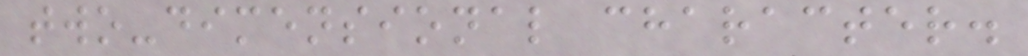two-dimensional character.
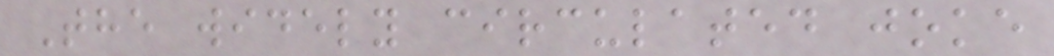The widely circulated joke
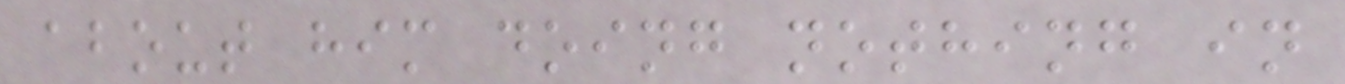about him doing nothing in
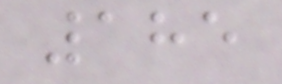185
